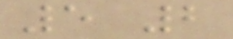5 2
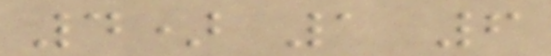4) 1 6
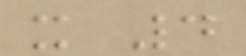x 4
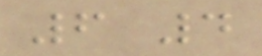6 4
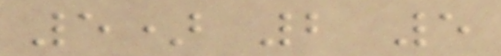5) 2 5
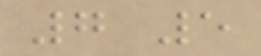7 5
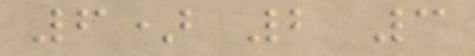6) 2 3
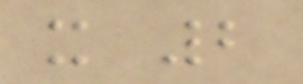x 2
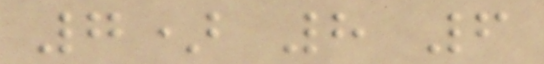7) 8 6
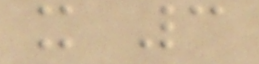x 3
